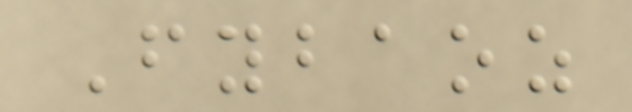Fybaoz
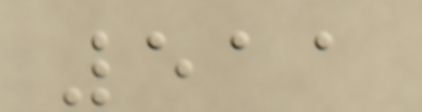511
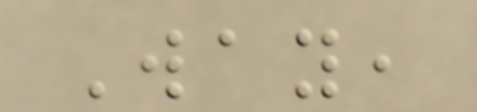Way,
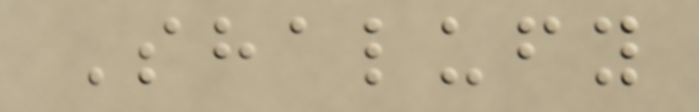Shalufy
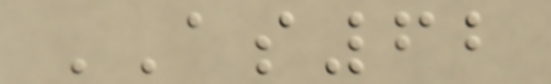AS62
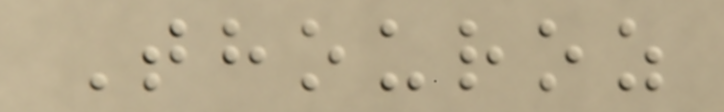Thouroz
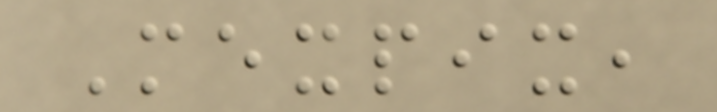Mexpix,
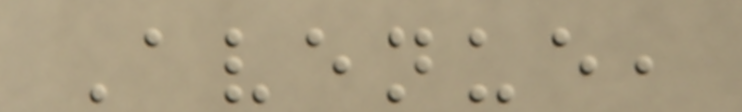Avenue,
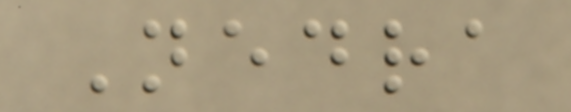Nedra
